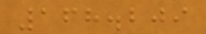168.209
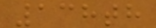138th
